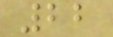22
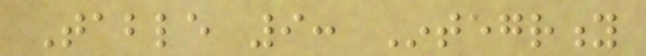Table 9: Integrity
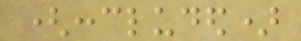(concluded)
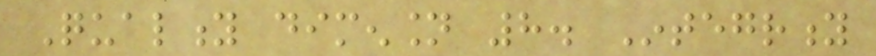Quality dimension 8. Integrity
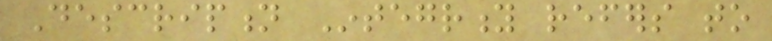Description Integrity refers to
